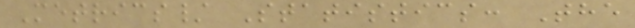Metrics/ Statistics: The
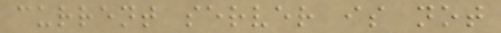current server is not
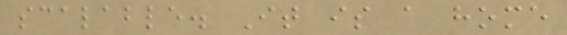scalable. It is a home
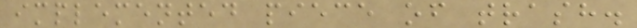implemented piece of trash.
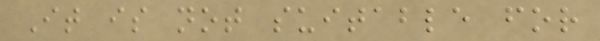It is not suitable for
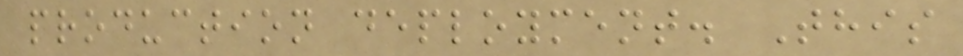production deployment. This
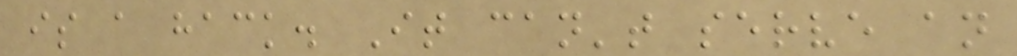is a hack. It can't serve an
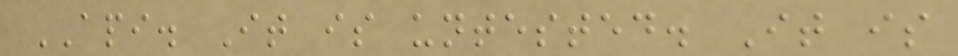API. It is untested. It is
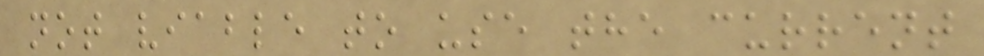not viable to use the current
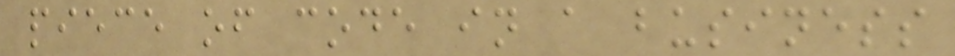piece of code in a business
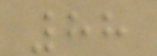88
